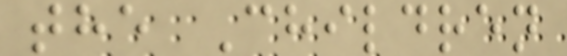the Children
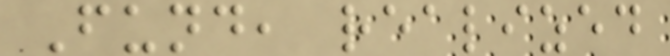Fund, realized
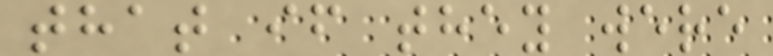that if they were
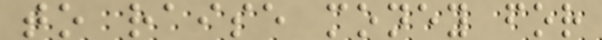to raise money for
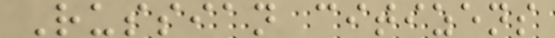Russian citizens
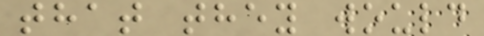that they would
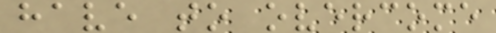have to overcome
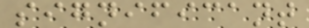significant
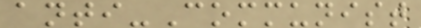anti-Communist
